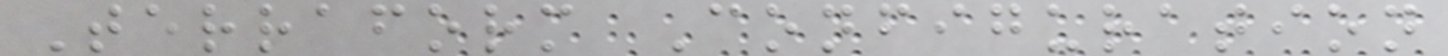Terraform Configuration
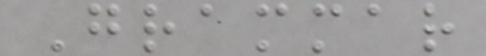Grammar
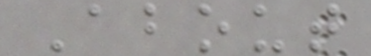About
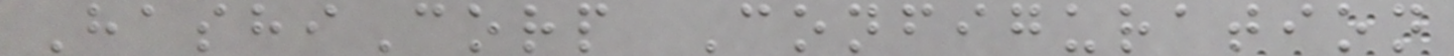HashiCorp Configuration
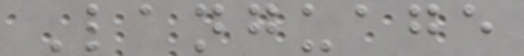Language
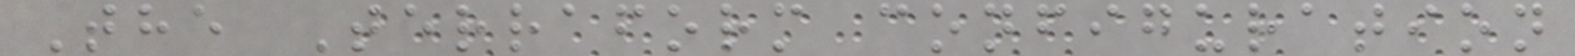The Terraform configuration
